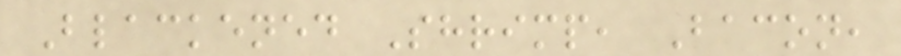Blackened Shrimp, Bacon,
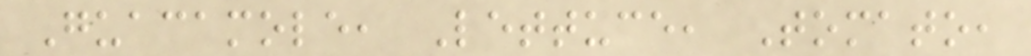Guacamole, Lettuce, Tomato,
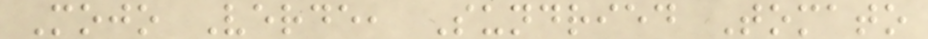Mojo Verde, Sundried Tomato
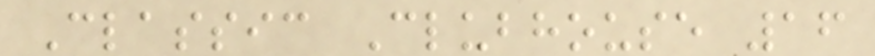Classic Clubhouse 16
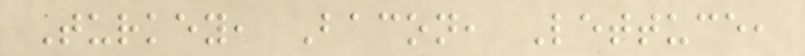Turkey, Bacon, Lettuce,
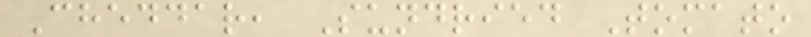Cheddar, Sundried Tomato
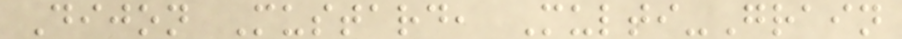Dijon Mustard, Multi-Grain
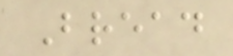Bread
